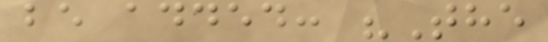be added: "The
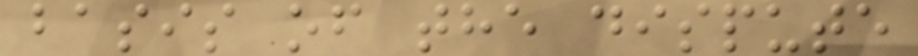basis of the dispute
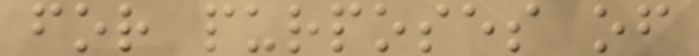for purposes of
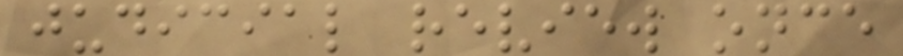judicial review once
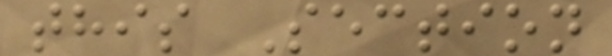this Section
